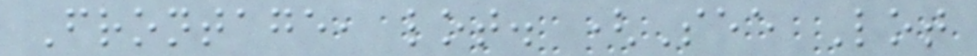Frontage, lot. (See Lot
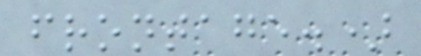frontage.)
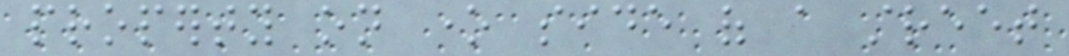property on one side of a street
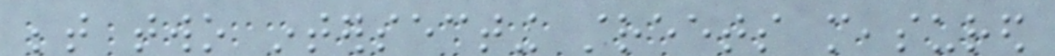between two intersecting streets measured
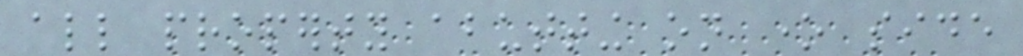all property abutting on one side
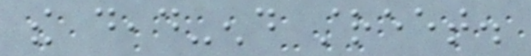the dead-end street.
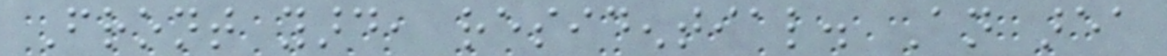Front yard, residential. An area
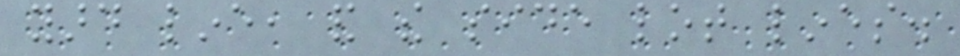yard line, and the side lot lines.
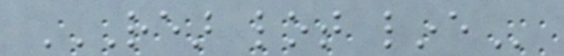REAR LOT LINE
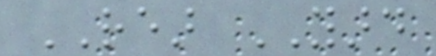REAR YARD
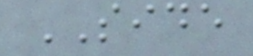SIDE
